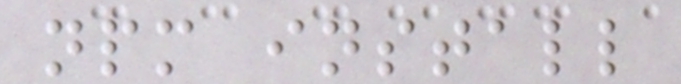npm install
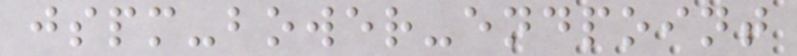jspm-bower-endpoint
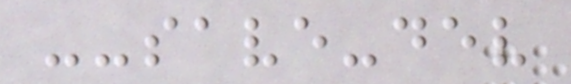--save-dev
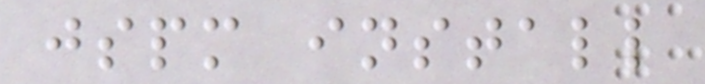jspm install
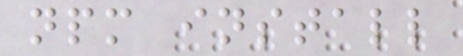npm install
